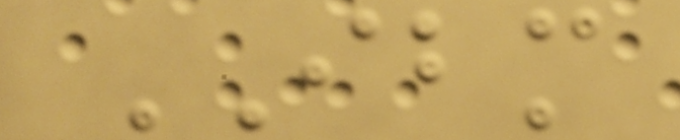IBM
